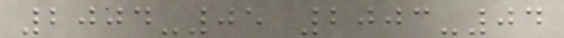2004-05 2003-04
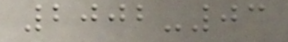2002-03
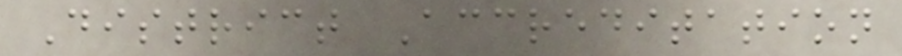District Accreditation
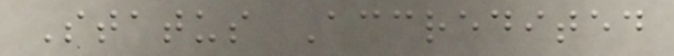Status Accredited
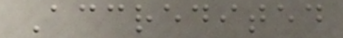Accredited
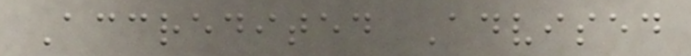Accredited Advised
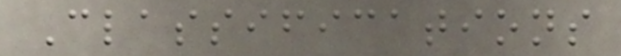Classifications
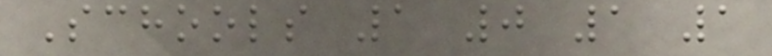Schools 1 0 1 1
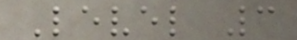Level 3
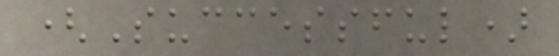(Successful)
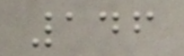146
